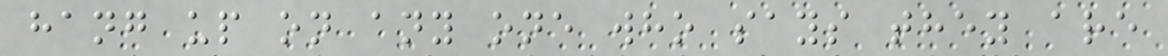hang up on any one who says they are
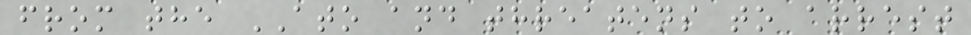from the ATO and threatens to arrest
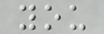you
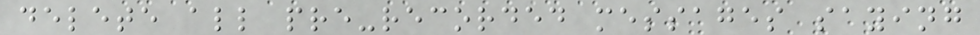delete all pre-recorded messages saying
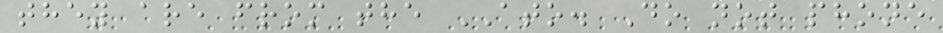they are from the ATO. Do not phone
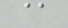@
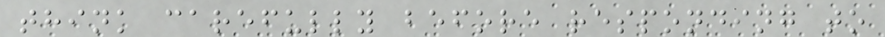think carefully before responding to
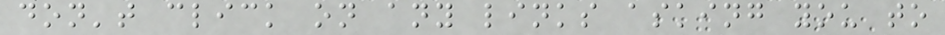don't click on any links asking you to
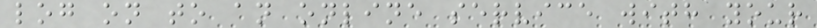log on to an online service with your
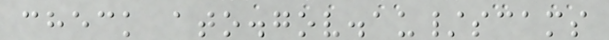check ato.gov.au/scams
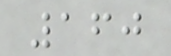160
